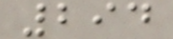294
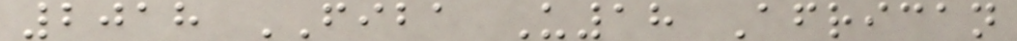2018 FIBA U18 African
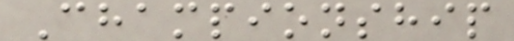Championship
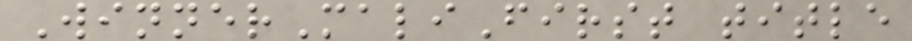WinnerMaliFirst title
